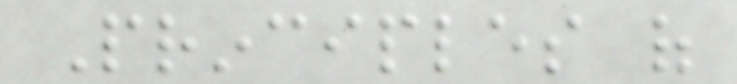Principles of
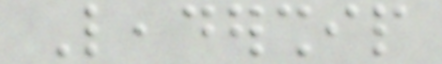Leadership
